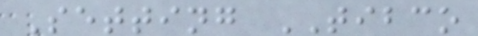Setting TIBCO
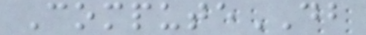ComputeDB
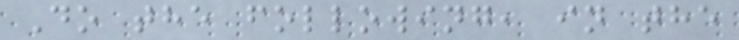Do the following, in the
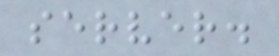server.
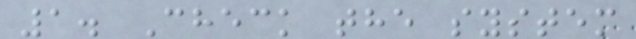1. Check the system
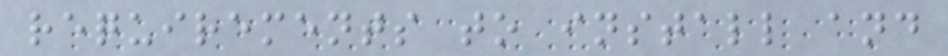requirements to install and
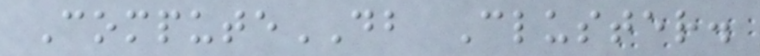ComputeDB Cluster.
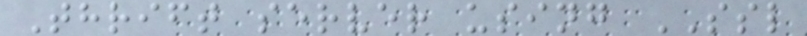Thrift server using SSL
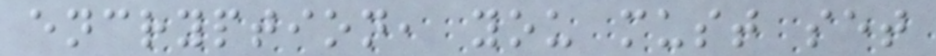encryption, you must set
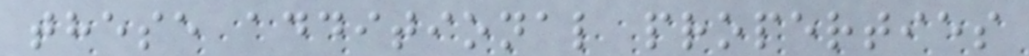these additional properties
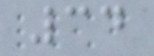34
